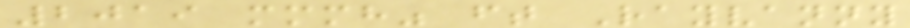2019 mmmh" ft Rayvanny
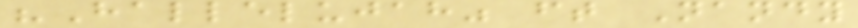"Hallelujah" ft Nandy
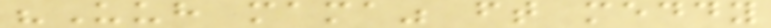"Uuh mama" ft meddy
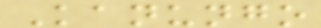Kanungo
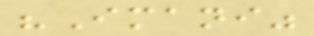"Imani"
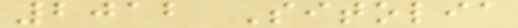2012 Sitolia
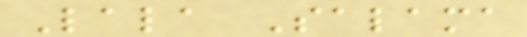Lala Salama
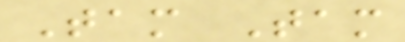Tam Tam
